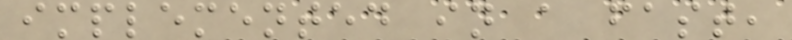implemented in a fast,
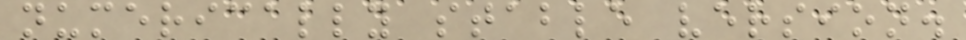numerically stable version.
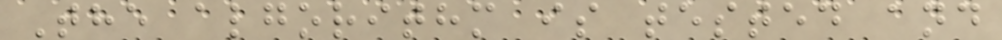The algorithm is tested and
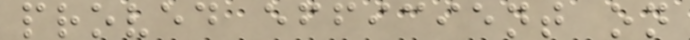proved efficient on
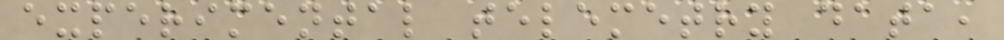experimental telemetry data,
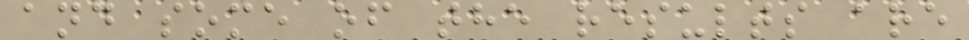and some of the results are
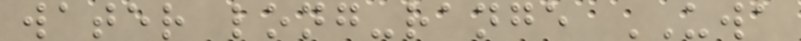water long-range UWA
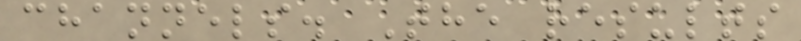channels. The results
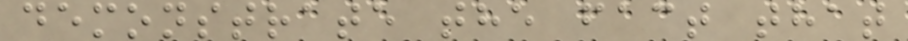demonstrate the fact that
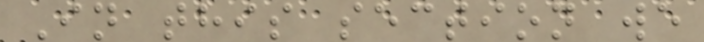In this section we
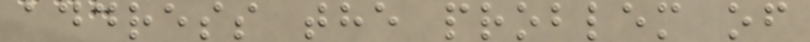address the problem of
